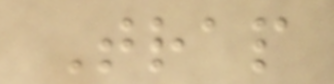Trap
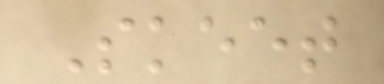Skeet
